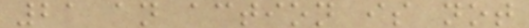21 an action is not
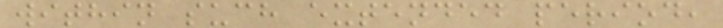within such extended period,
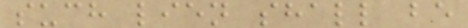such lien shall be
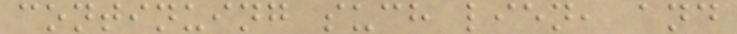continuing such lien, and
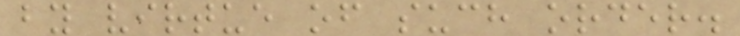by virtue of such order.
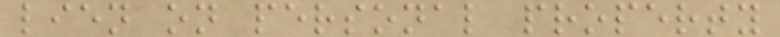lien on personal property
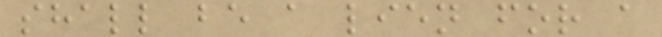shall be a lien for a
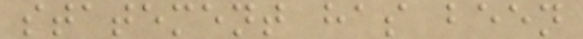statement has been
